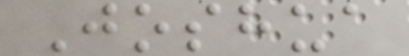Joshua
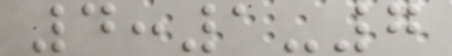4:1-7
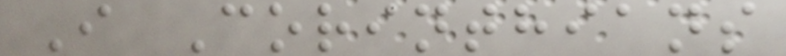I Corinthians
